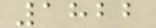1822
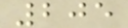205
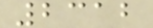2312
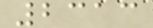2313
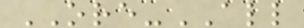ORE-ALL
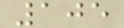105
